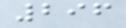296
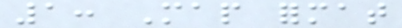1: Map format
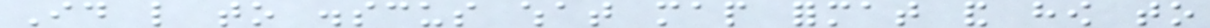Id like to disscus what map format and how to
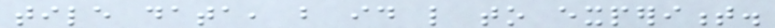tile data, but id like to experiment.
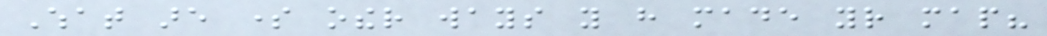What are some other ways you have made your map?
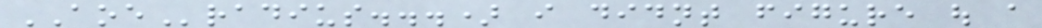AOEradius...) i didnt figure out a
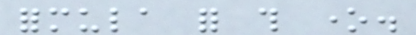formula for this one.
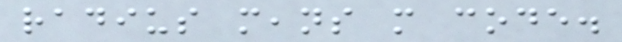radius means more code.
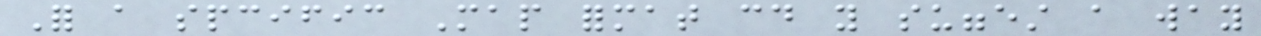For a spcific Map format could you suggest a way
